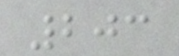203
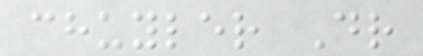chuyler Dr
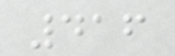416
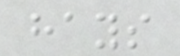hays
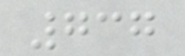737
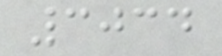3034
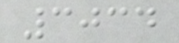3034
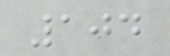104
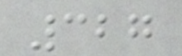327
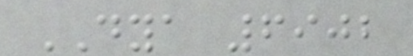DYA 6902
